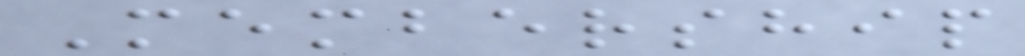Membership
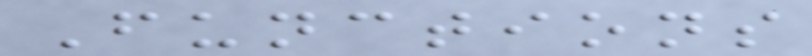Functions
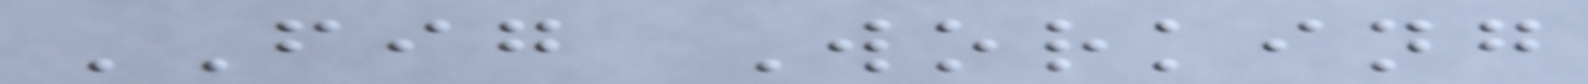FIG Working
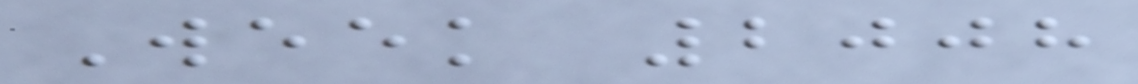Week 2008
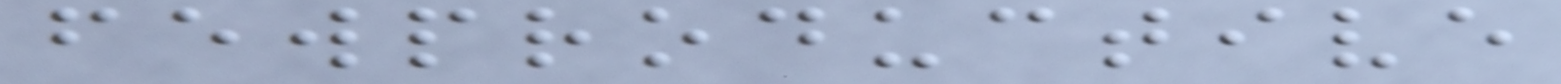fewproductive
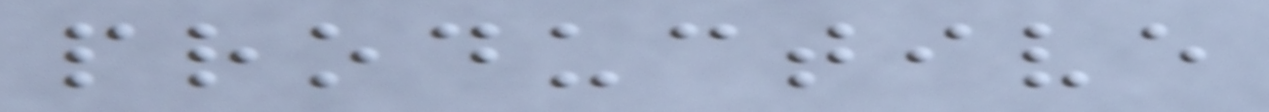productive
